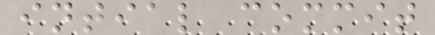intial commit
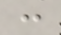:
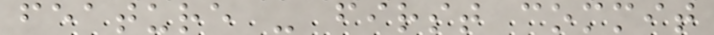feature - first commit
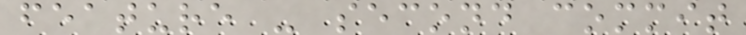feature - second commit
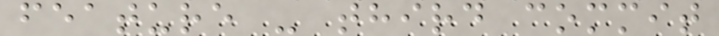feature - third commit
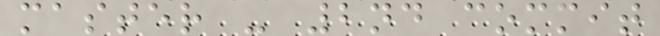master - 2nd commit
